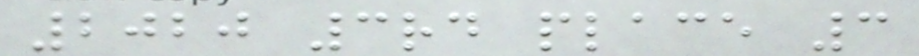2020 3rd place 3
